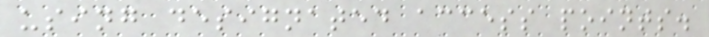using designated access points.
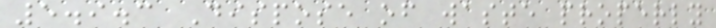5.9.3 Dispose of waste properly
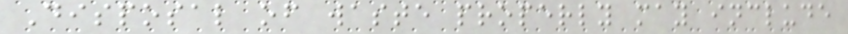Disposal of waste properly may include
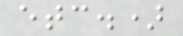etc.)
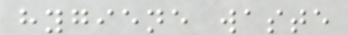hygiene waste
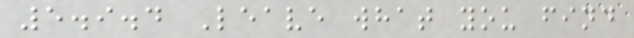5.9.4 Leave what you find
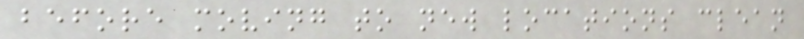before moving to new locations clean
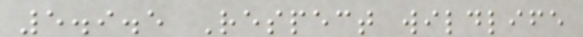5.9.5 Respect wildlife
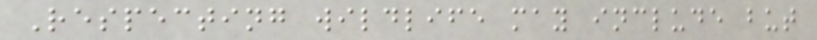Respecting wildlife may include but
